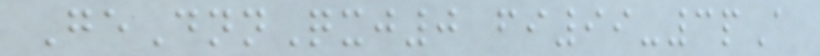GeDnnQxj0 fi99-3pA
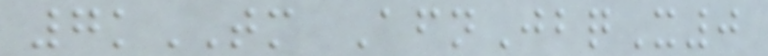7kTM AfnJbqX0
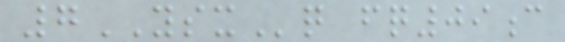7YSXq fq09c
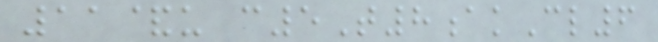11&u c5T8akCl6
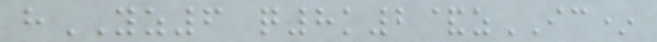hYZ6 q8k2&zIC*
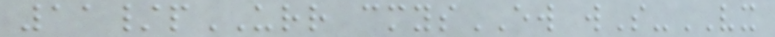11/pURR cmysEW wS-VX
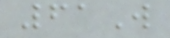61W
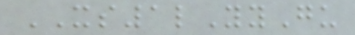XS1lYyGu
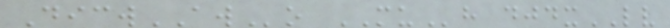DicwAWo MUh djdxLV
